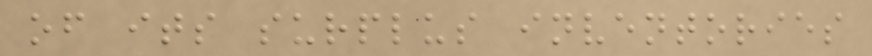of its surplus inventories
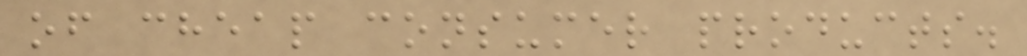of cheap consumer products.
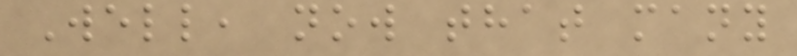Well, now that many
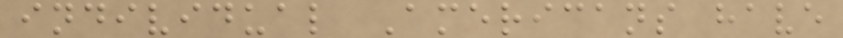individual Americans have
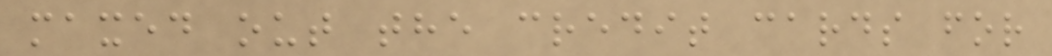maxed out the credit cards for
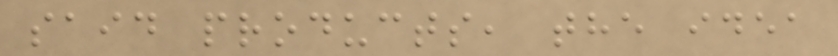said products, the idea
